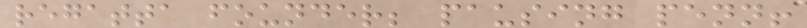regatta founder; pausing penn!
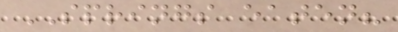SPRINGS eaten?
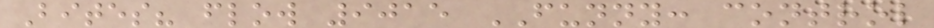Bites? flow 9015 FUNNY: control
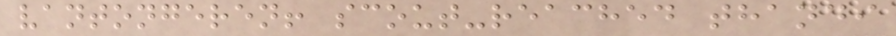vantongeren! scout-reached thandi
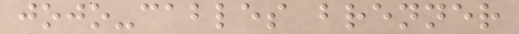jojo-cables brenner
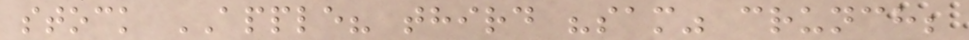stock APPLE? third "sam" crunch;
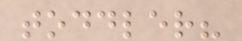toddler?
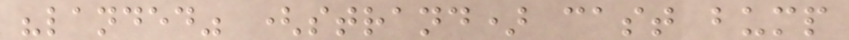"landed" (strand) cast bump
